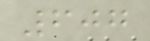607
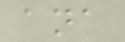ana
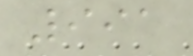991
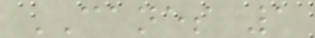CANES 1
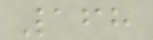168
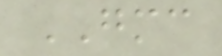GMC
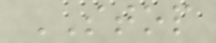STOP
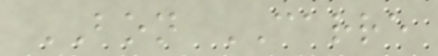BON CARRE
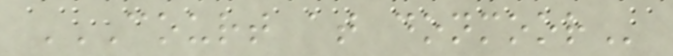COURT AT DONMOOR
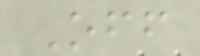Off
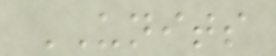UNITS
